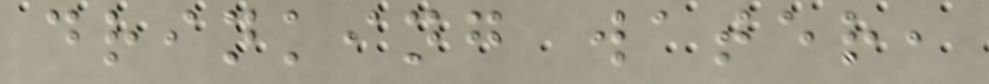drinking water,
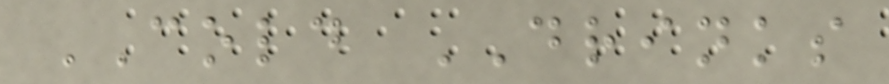COLD DRINKS
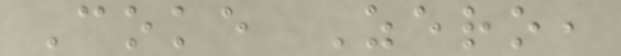Coke Zero,
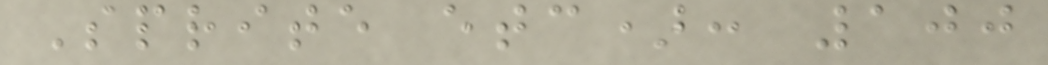Sprite etc): 100
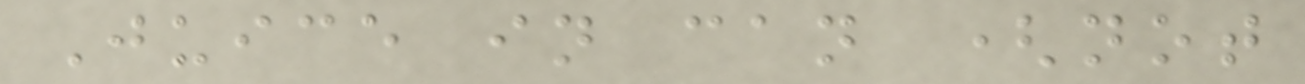Juice in can (not
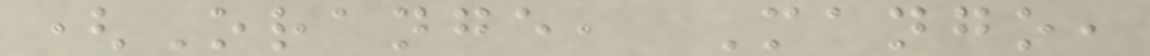(Orange, Mango,
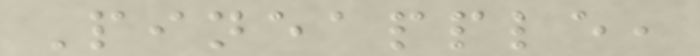Pineapple,
